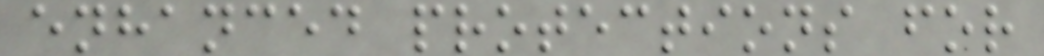enhanced protections for
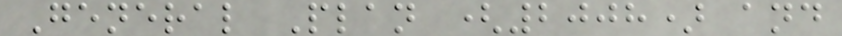General Plan (2008) and
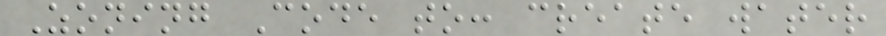Zoning Code to: create water
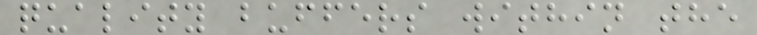quality buffers within the
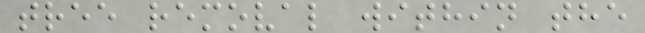tree removal within the
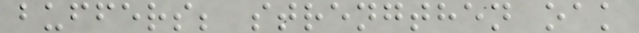buffers; strengthen oak
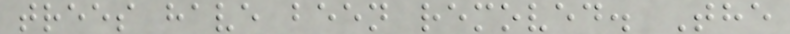trees have been removed. The
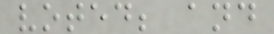voted; and
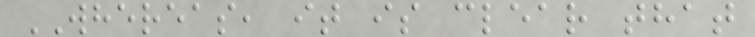WHEREAS, it is clear that
